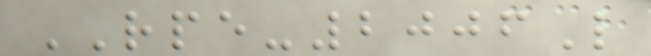RPE-2006L
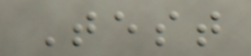Test
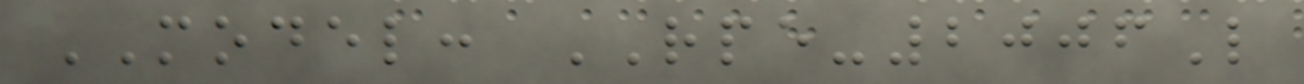MODEL: RPE-2006L
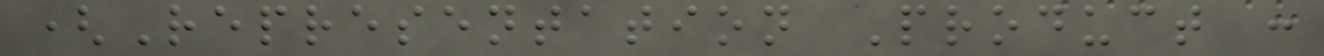(Representation Product :
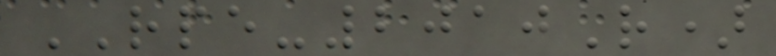RPE-2010R)
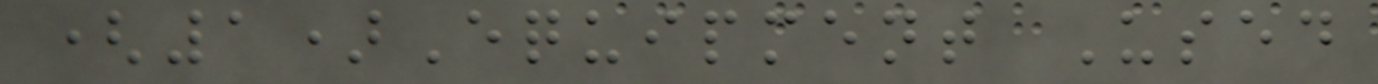(1)Equipment Used
